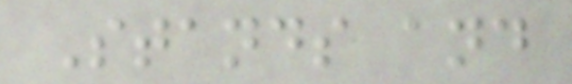Stands and
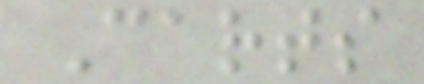Carts
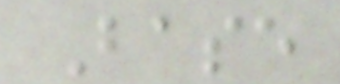Base
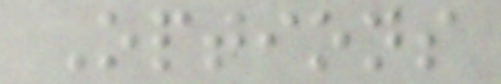Options
